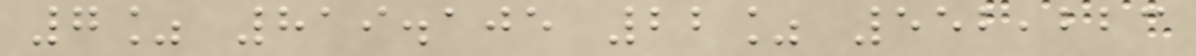7% 819.105 22% 552,223
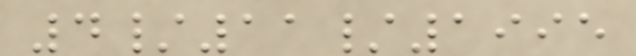4/11/1995
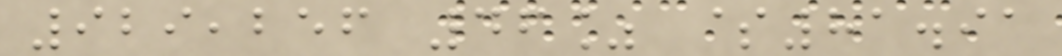929,256 46% $81.91
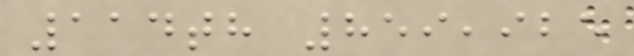114th 859,925
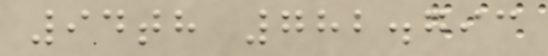94th 782.793
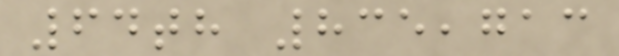64th 835,713
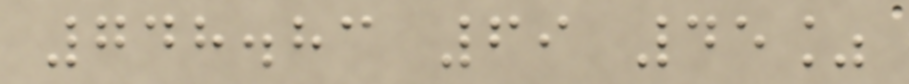748.83 69 45%
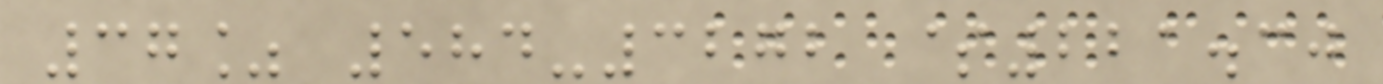37% 584-3272 $221.30
